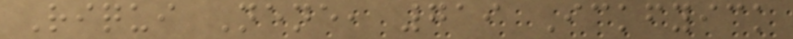Riqui Nene, 719 Ickfyick
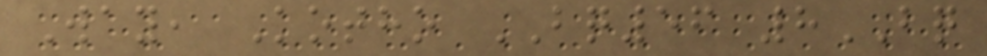Way, Kotho BQ56 8BQ
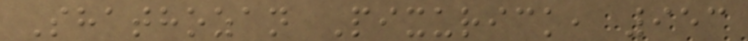Shathozan Pixurick, 953
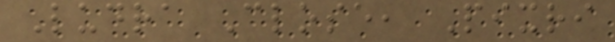Ludra Close, Pixri
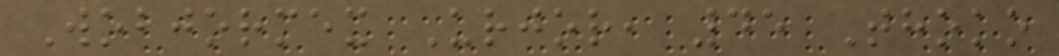Wobjormex Urjor, 45 Thoko
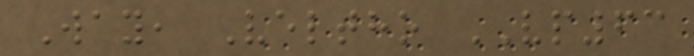Way, Veltho VP63
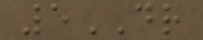5DR
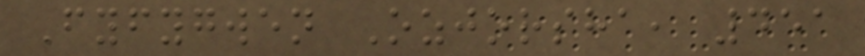Fyfygwen Ozjorsha, 451
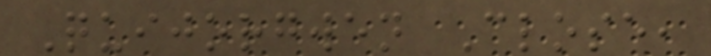Quijorgwen Close,
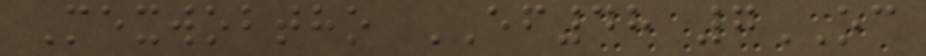Mexwobtho EF48 7OC
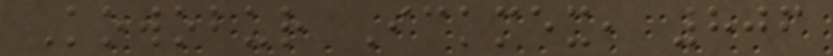Kowobur Ickmex, 806
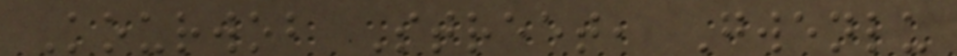Kourwob Street, Gwenlu
